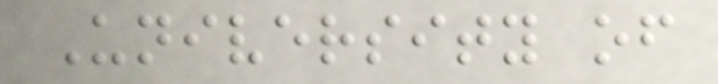University of
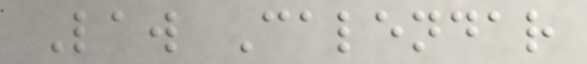Law Calendar
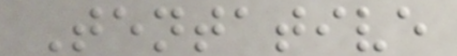Tentative
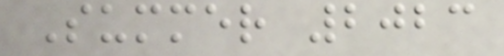Summer 2023
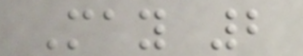May 2
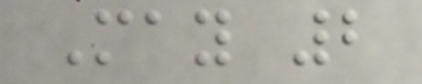May 2
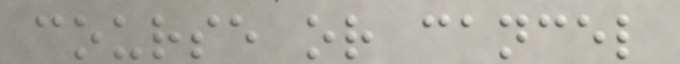course or cancel
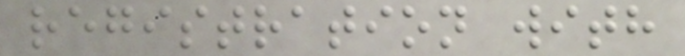registration with
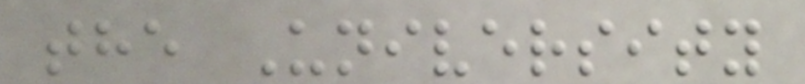the University
